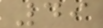49
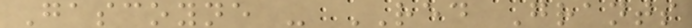Gascoyne - RED Grants
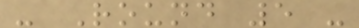- Round 5 -
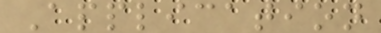Application
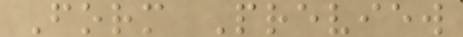Form Preview
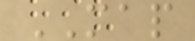MAP
